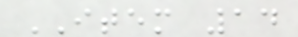ITEM 14
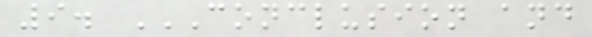9. CONCLUSION AND
